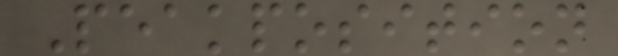Peakposition
